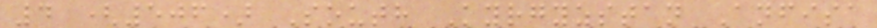4 (506) South Kyrgyzstan Anfisa
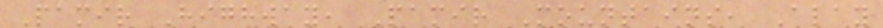Pamir Highway, Pamir Mountains, Alay
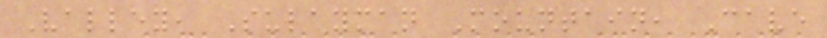Valley, Sulayman Mountain, Cave
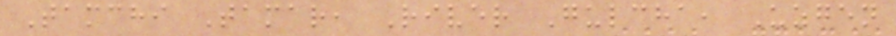Tamchi Tamar, River Gulcha, Uzgen
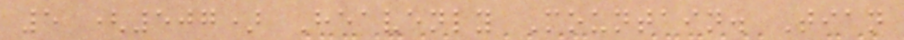5 (507) Heavenly Mountain. Tian
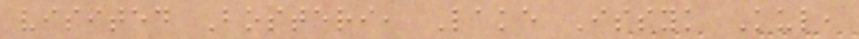visited Bosteri, Lake Issyk Kul,
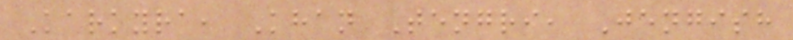Karkyra, Khan Tengri, Jengish
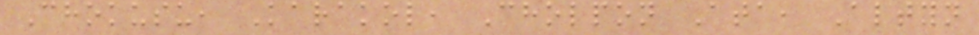Chokusu, Karakol, Cholpon Ata, Altyn
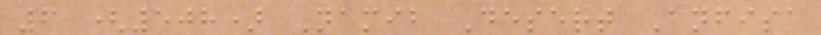6 (508) Namib Desert Anfisa
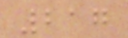217
